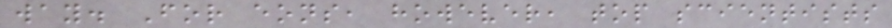way. For eons, however, top scientists
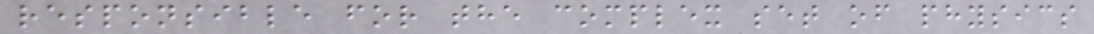responsible for the complex set of physics
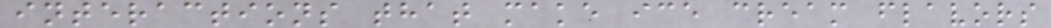interactions that make ice cream flavors
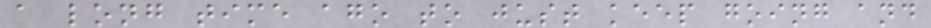a long time ago to just keep going and
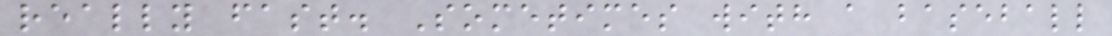really fast. Sometimes with a baseball
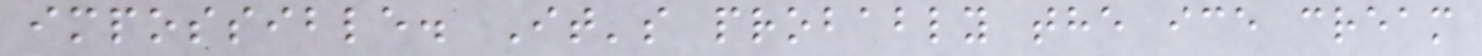impossible. It's probably the ice cream
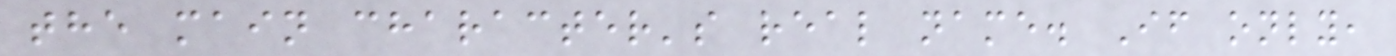the main character's real name. If only,
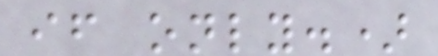if only.)
